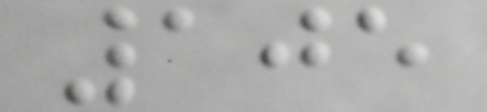105
